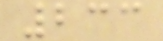233
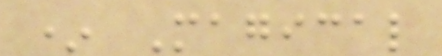* Magical
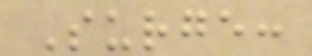Surge:
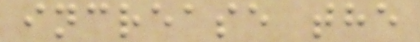increase the
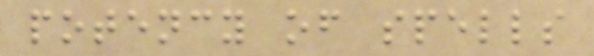potency of spells
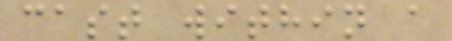cast within a
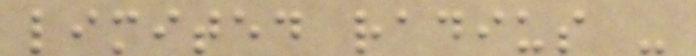limited radius -
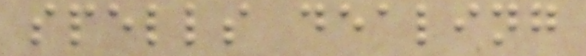spells dealing
